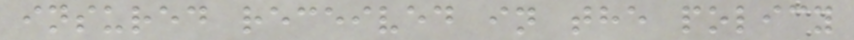insured received in the policy
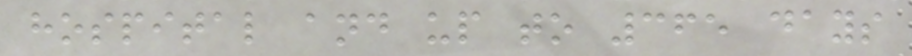hospital and up to 365 days
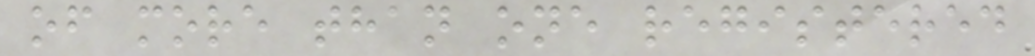of more than one registered
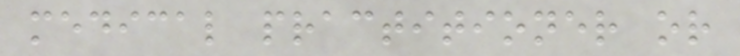medical practitioner or
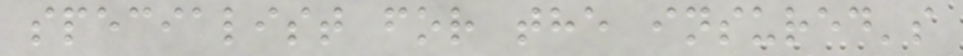specialist for the insured's
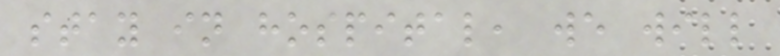stay in hospital, we will
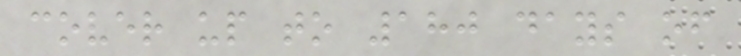cover up to 180 days of
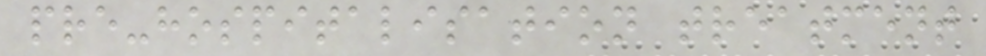pre-hospitalisation treatment
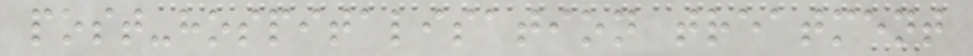post-hospitalisation treatment
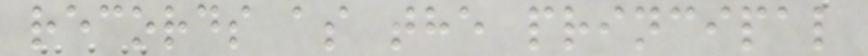records as the principal
